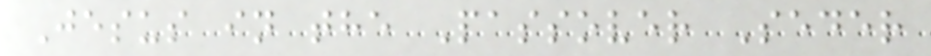Jesus in the Passover Seder
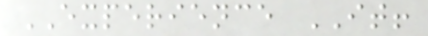EXPERIENCE IT!
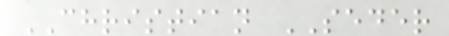CHRISTIAN SEDER
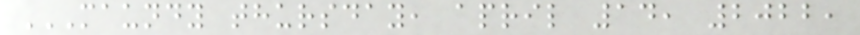MAUNDY THURSDAY, APRIL 14, 2022,
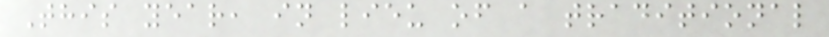This year, in lieu of a traditional
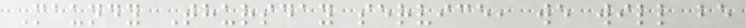Maundy Thursday service, we will be
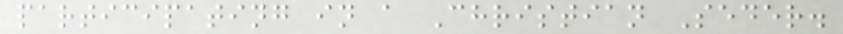participating in a Christian Seder.
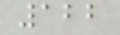122
